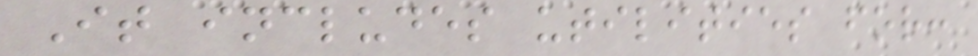It includes utilities for:
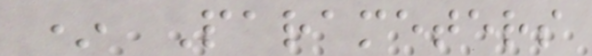* Parameters
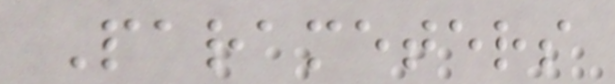Parameters
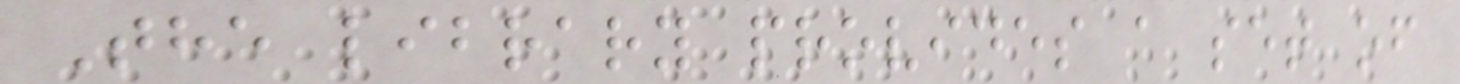The library provides a set of
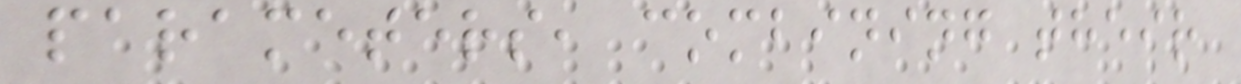parameters, combining their
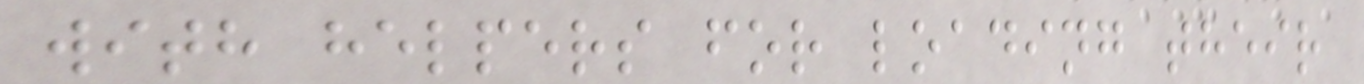with helpers for loading their
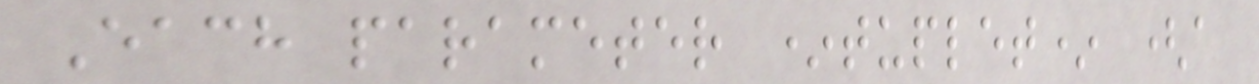Each parameter *tuplet* (a
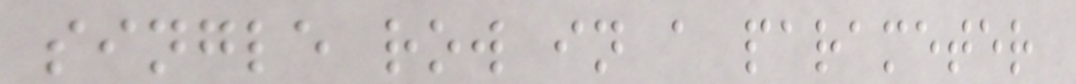single row in a parameter
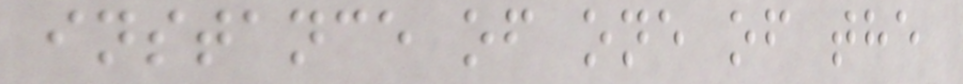instance of one of the
